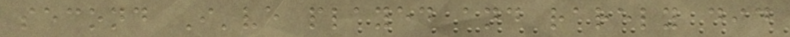second I've played and rarely did
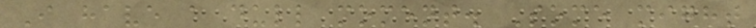I have a dull moment. Some might
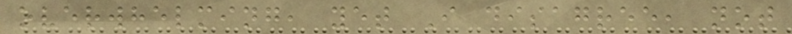overwhelming, yet I disagree, not
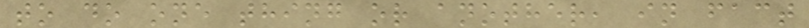to do one thing or another, in fact
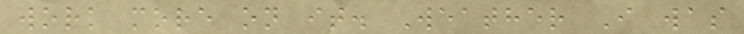work more on it. Weather I was
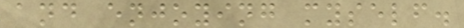and enjoying myself.
